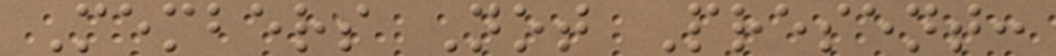Members Not Present:
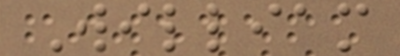William
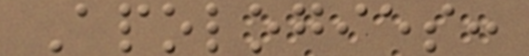Apologies:
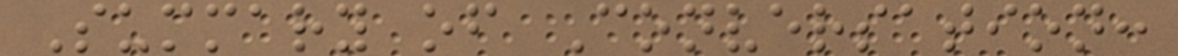Summary of Conversation:
